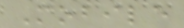Mobile
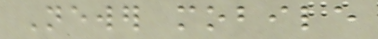Newer mobile
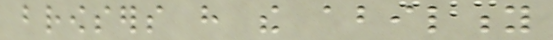browsers have the ability
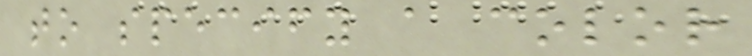to specify a color
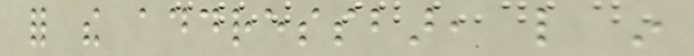for the addressbar, like in
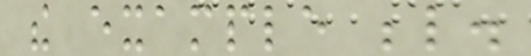the example below.
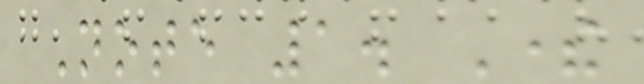Note 1. There
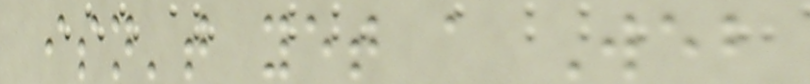isn't yet a Web
